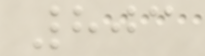803
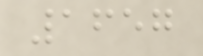1657
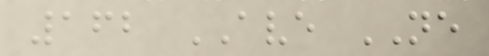162 AVE NE
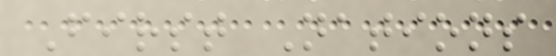First Nations
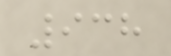938
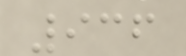936
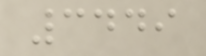3449
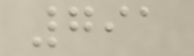791
